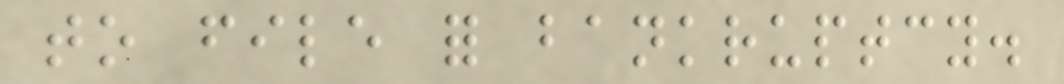to file for bankruptcy.
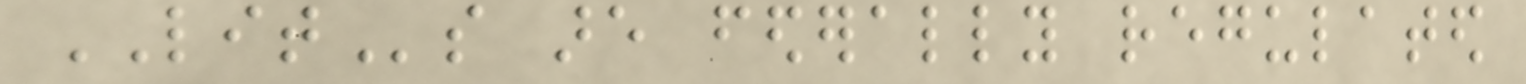LITs are federally regulated
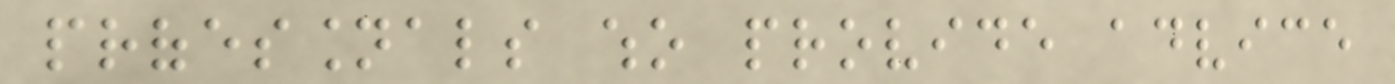professionals who provide advice
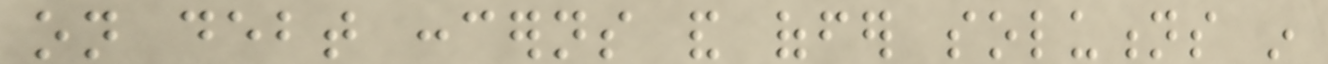on debt concerns and offer solutions in
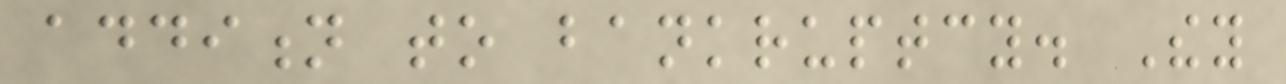addition to bankruptcy. They
